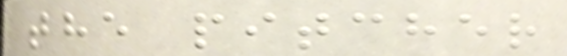the pitcher
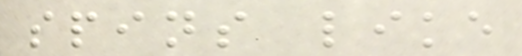spins like
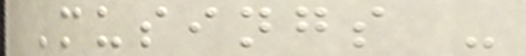Musings -
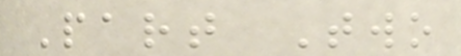Part Two
